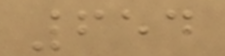654
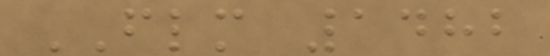FLM 1482
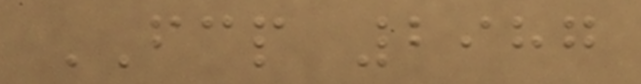FCP 2987
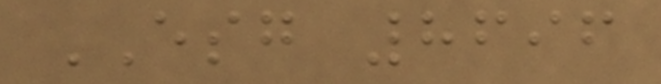ESG 8696
